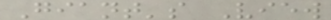Giant's View
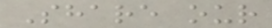Share our
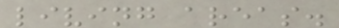living areas.
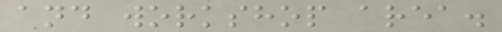and workshop area.
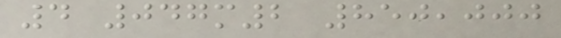4 047m2 850,000
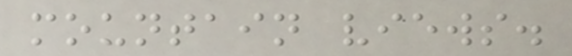mountain views.
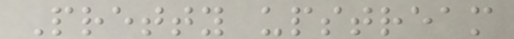Pretty upstream
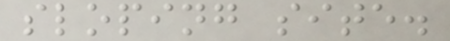sloping site.
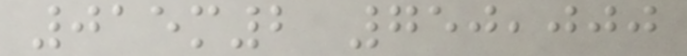015m2 750,000
